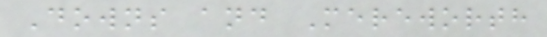Downs and Mereworth
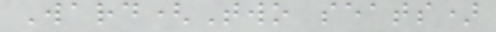Ward(Two seats)
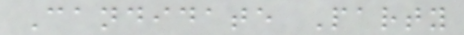Candidate Party
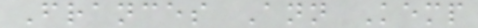Frances Ann Kemp
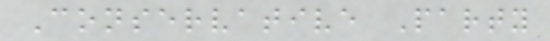Conservative Party
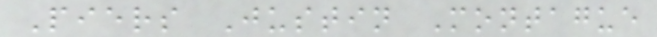Piers Justin Montague
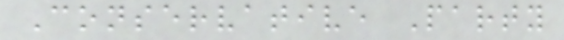Conservative Party
